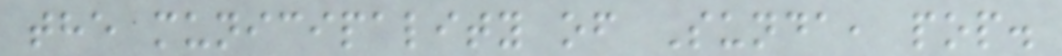the municipality of Sunda, pop.
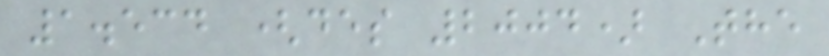1.534 (des 2004) The
